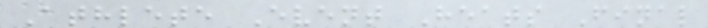Athlete Event Heats Final
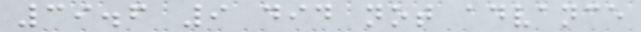39.6 9 did not advance
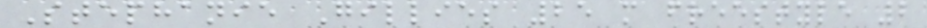Stephanie Gillies 25 m freestyle 2
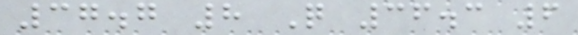37.7 8 Q 36.3 6
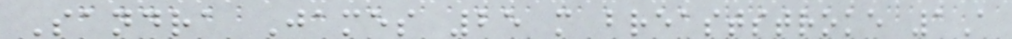Sandra James 25 m breaststroke 1A
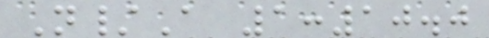N/A 1:10.0
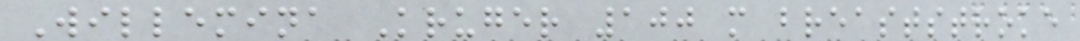Willemina Kruger 100 m breaststroke
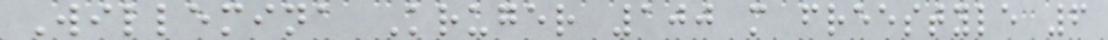Willemina Kruger 100 m freestyle 6
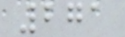271
